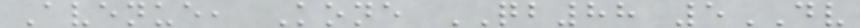Avenue, Kone QB88 5DV
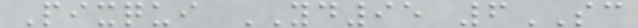Pixqui YD95 6SC
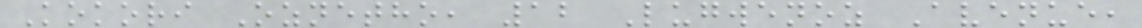Kokori Oznetho, 12 Lugwenoz Avenue,
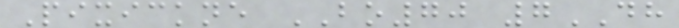Pixickne BO70 7DH
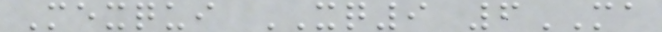Mexqui XQ9 6MA
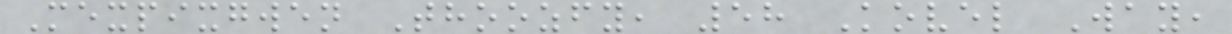Mexpixgwen Thoozfy, 58 Kovel Way,
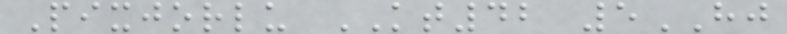Pixjorlu KT42 5HJ
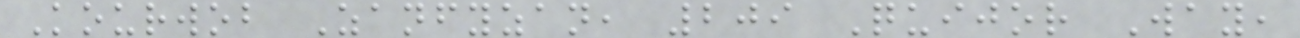Kourwob Zanfyzan, 209 Quijor Way,
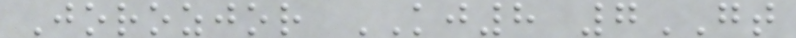Jorozjor KJ8 7GT
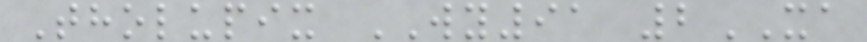Tholupix WY91 2XA
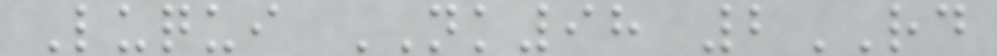Luqui NK98 2RD
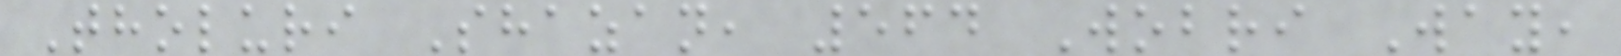Tholuri Shazan, 564 Wobri Way,
